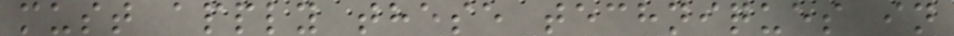must apply these techniques in
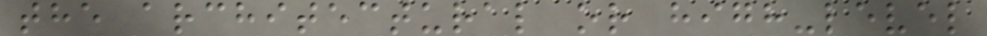the architectural or high-level
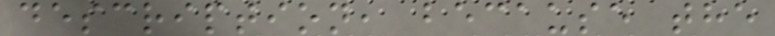description, because the
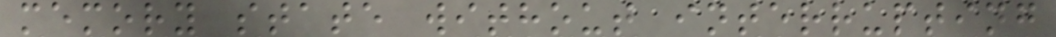memory state without interrupting
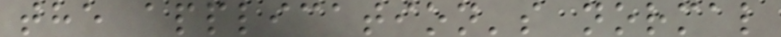the application's normal
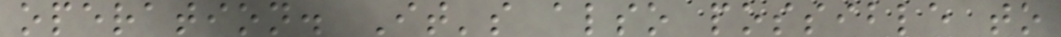operation. It's also possible to
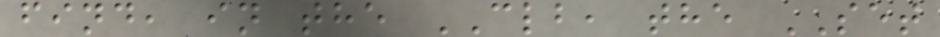find, in the CLB, the SET
